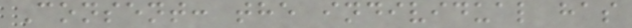Consent: the individual has
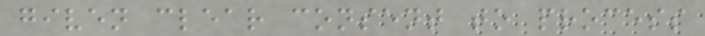given clear consent to process
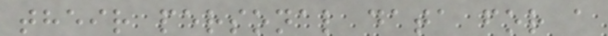their personal data for a
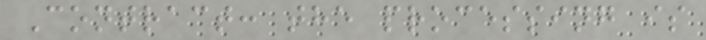Contract: the processing is
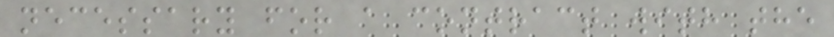necessary for a contract with the
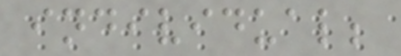individual;
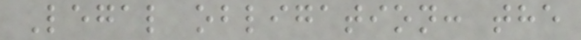Legal obligation: the
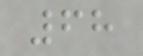68
